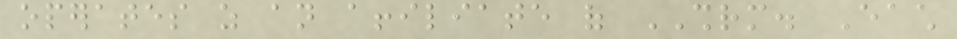operates as an affiliate of SHRM. Each
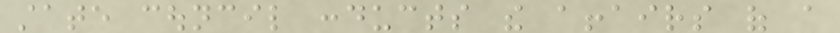state council conducts the affairs of a
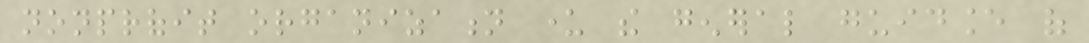nonprofit organization under the general guidance of
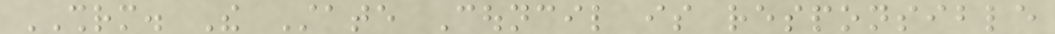SHRM. The State Council is responsible
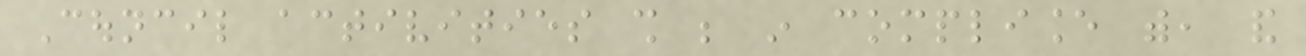Council activities shall be in compliance with, and
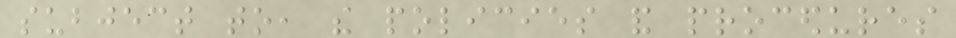subject to, the policies and procedures
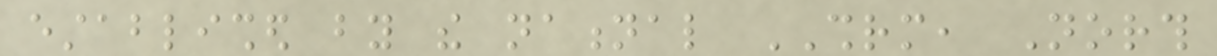established by the national SHRM, North
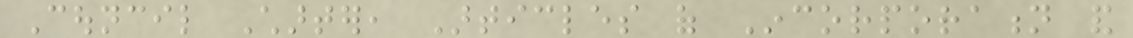Council Charter, Articles of Incorporation and
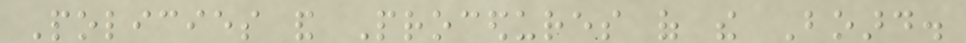Policies and Procedures of the Board.
